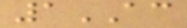1AC
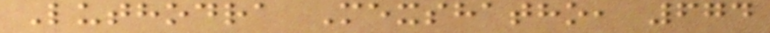Luthodra Mexshatho, 674
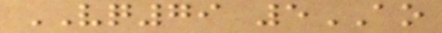VQ79 5AO
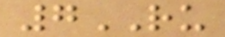7RU
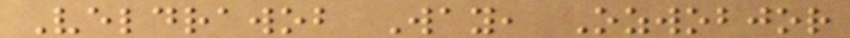Veldrawob Way, Ozwobjor
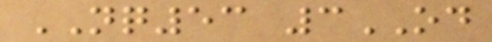NQ53 3OD
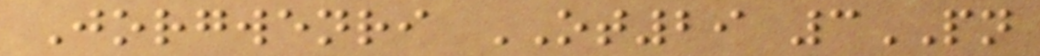Jorgwenri OT29 3PN
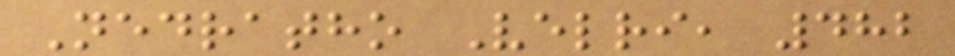Nedratho Velri, 482
